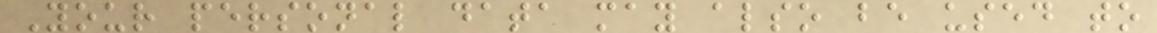Your personal data may also be used to
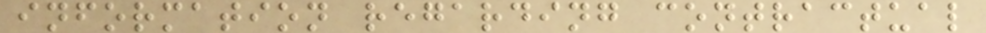information regarding contractual
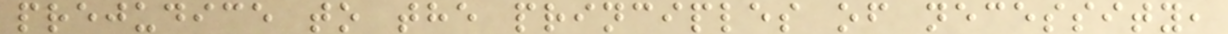prejudice to the principles of necessity,
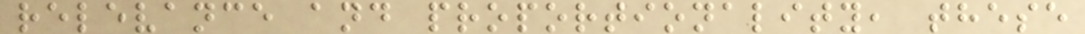relevance and proportionality, these
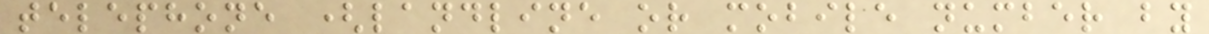telephone (landline or mobile number by
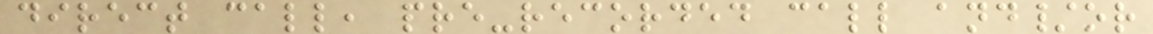direct call, pre-recorded call and/or
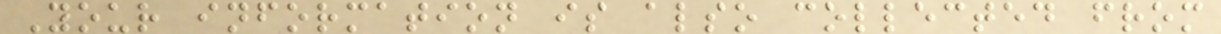Your information is also collected from
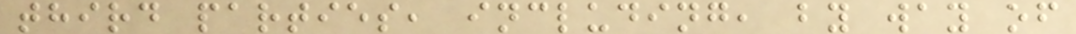third parties, including, by way of
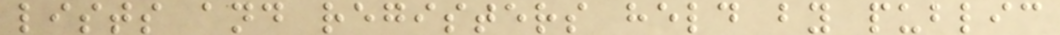lists and registers held by public
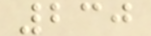230
